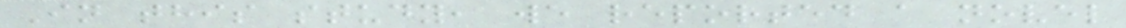In this study, we reported a novel
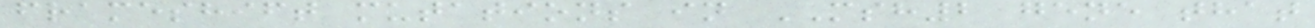frameshift mutations in MSH2 gene that
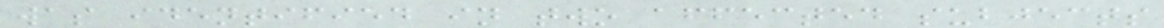was identified in two affected subjects
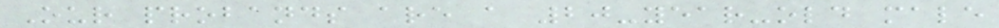Our probands are a 20-year-old male
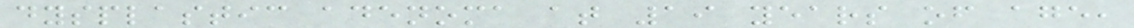dysplastic adenoma at 19 years of age,
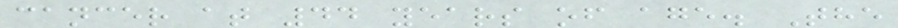cancer at 44 years of age. The
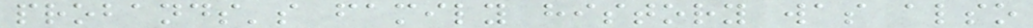probands's family history was also
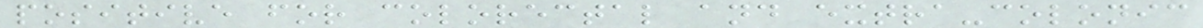positive for colorectal and extra-colonic
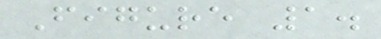Figure 1.
